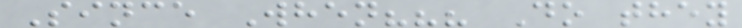Since When??? Do they
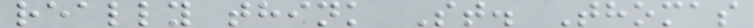really think St. Thomas
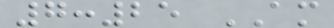7:25 AM
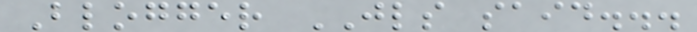Blogger JLS said...
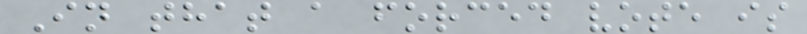In that a forced vote is
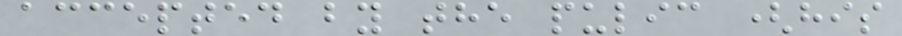accepted by the pulic (his
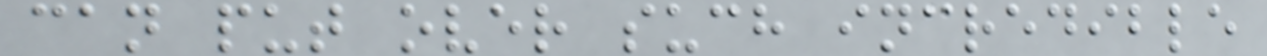can put over such incredible
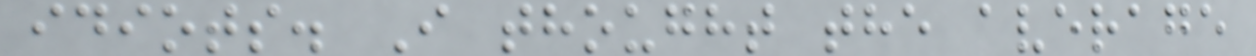idiots. I thought the average
